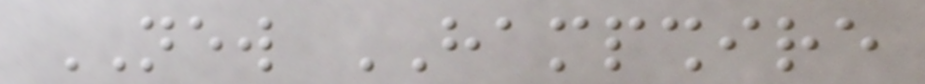NEW HAMPSHIRE
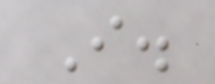I.
